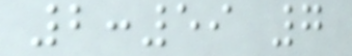2:59 7
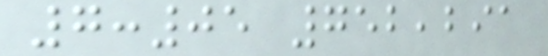7:05 752,291
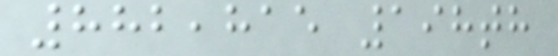882,815 198th
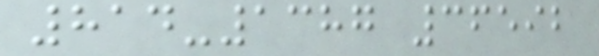814-1387 36592
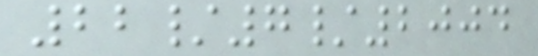22/7/2004
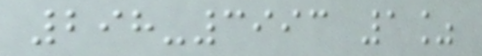298-3993 1%
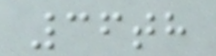36th
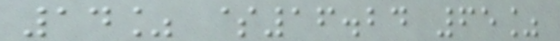14% $16.24 65%
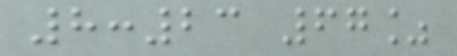8:23 67%
